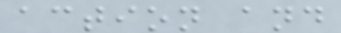action and
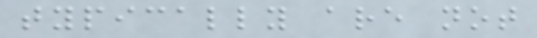typically are not
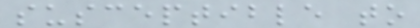susceptible to
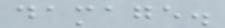damage.
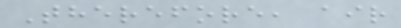Therefore, air
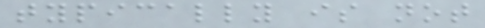typically is not
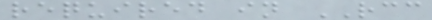required in RCC
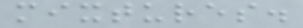mixtures.
